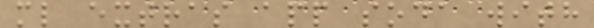ml extras app soda with
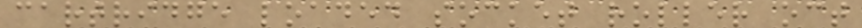cartridge loaded socket roller oct
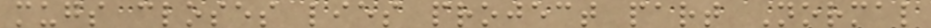mugs closes lies project part Normal
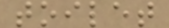toilet
